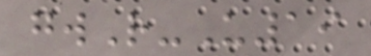gwR-U19
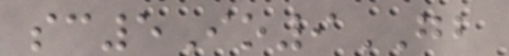sc5Io9GB
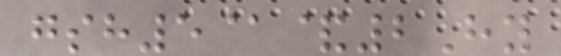gsh5@&2Hy
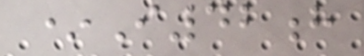*I42h
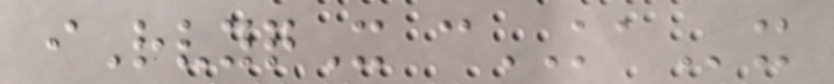iRvyqX cKAx
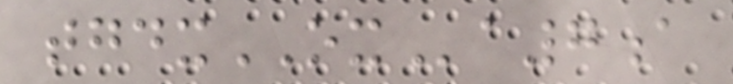tgdxOXa7a
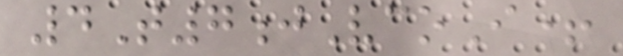4T7jVcoI+
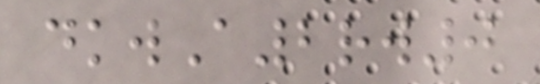dkwA2rw0
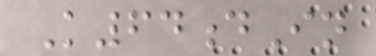K64dIn
